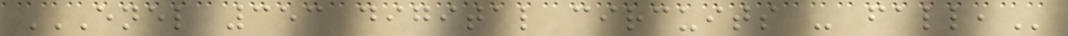ENEL 353 DIGITAL CIRCUITS - FALL,
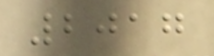2017
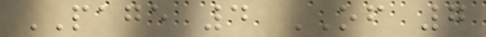PAGE 4 OF 7
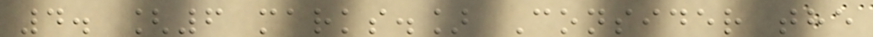4. [6 marks.] Consider the
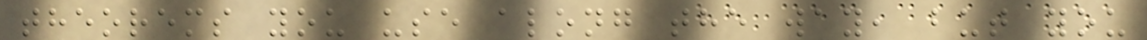theorems you use along the way, but you
